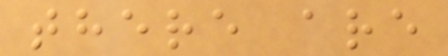there are
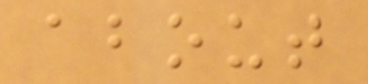about
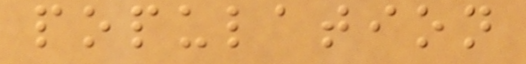population
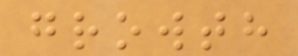growth
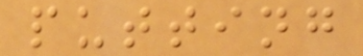putting
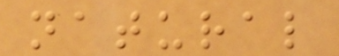natural
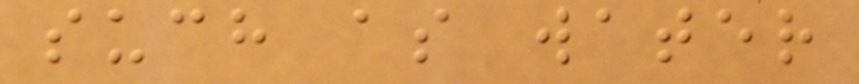such as water
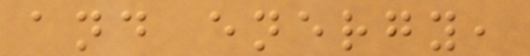and energy,
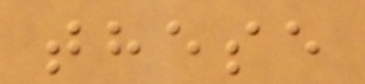these
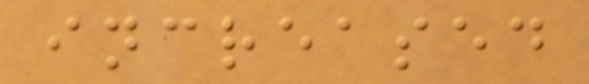increased
